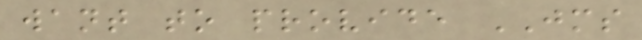want to provide JMS
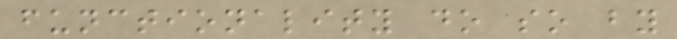functionality do so by
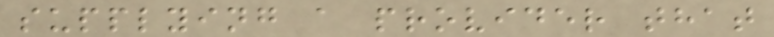supplying a provider that
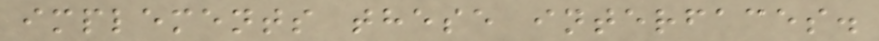implements these interfaces.
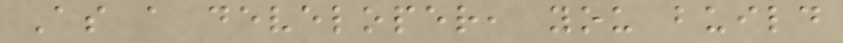As a developer, you build
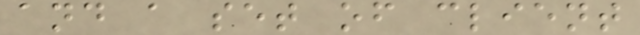and a set of client
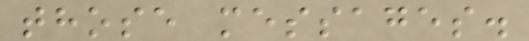those messages.
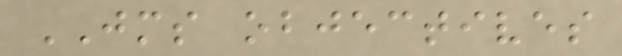JMS objectives
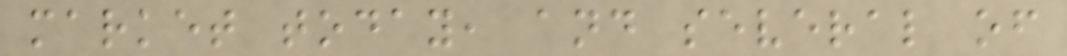market today, and several of
